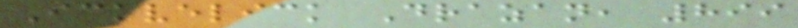Ickvelick Drazan, 899
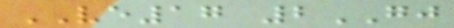VE17 2GJ
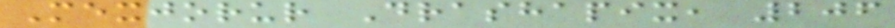Mexjorur Drashapix, 206
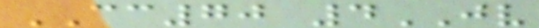CC70 4JV
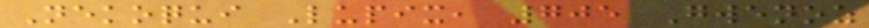Nekoqui Lupix, 705 Gwenoz
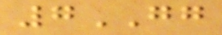7GG
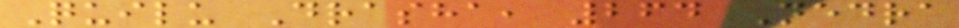Quilu Drasha, 264 Nedra
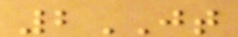2JT
